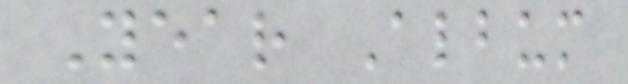Year Album
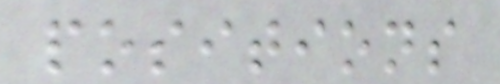positions
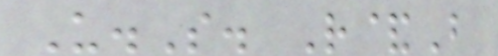U.S. R&B
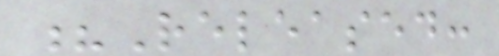?Released:
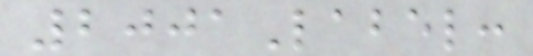2001Label:
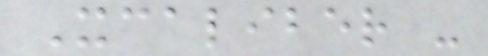Xcaliber -
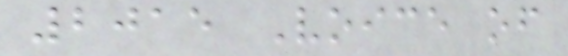2015 Voice of
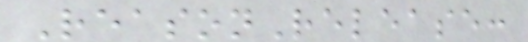ReasonRelease:
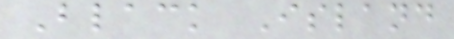Black Island
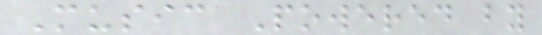Music Powered by
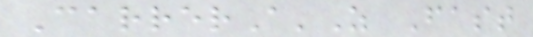CarrerA'Z Fast
